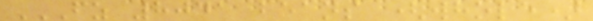FZ 8041 BEANS (WHOLE)
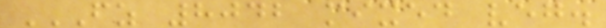FZ 8042 MIXED VEG.
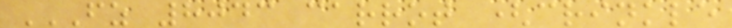FZ 8043 CARROT (CRINKLE
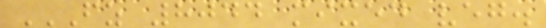FZ 8044 MIXED VEG.
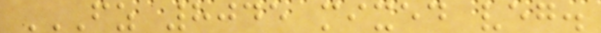FZ 8045 MIXED VEG.
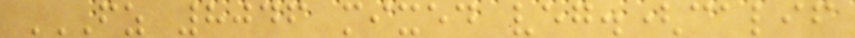FZ 8046 MIXED VEG.(CALIF
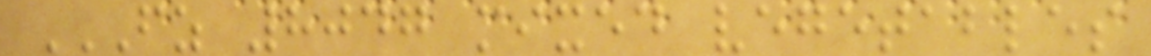FZ 8047 MIXED VEGETABLES
